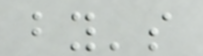by's
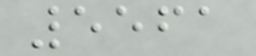5561
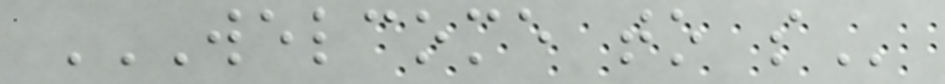WELCOME TO S
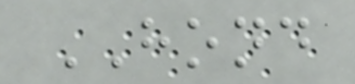HOND
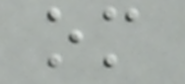om
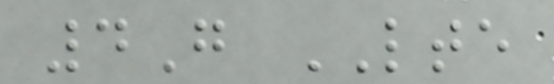4G LTE
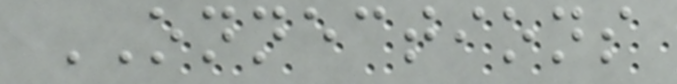ONNECTIONS
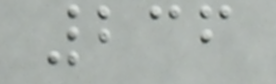236
